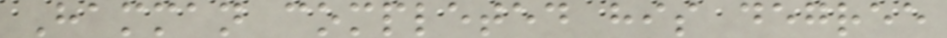Hamman completed his degree
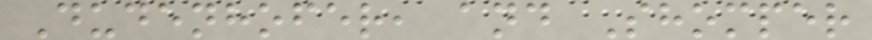Dudenhofer, and Shomper
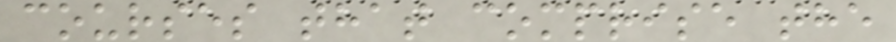courses that comprise the
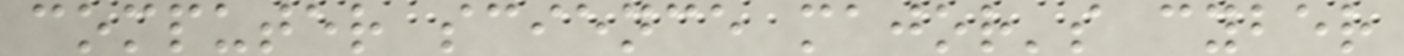computer science major's cyber
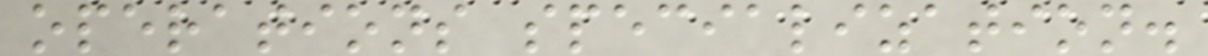operations specialization.
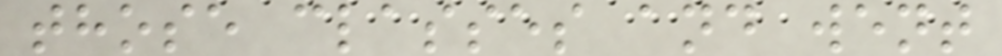those classes and went
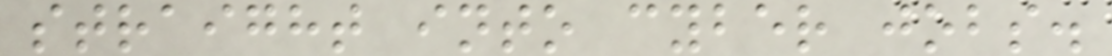straight into cyber jobs.
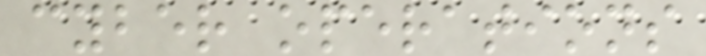cyber operations
